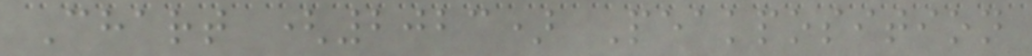Chart (2023) Peakposition
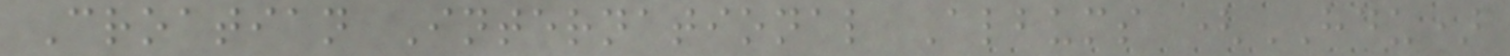Croatian International Albums (HDU)
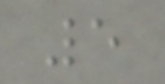5
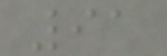91
